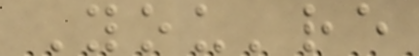You're
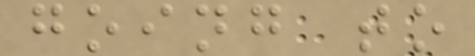going to
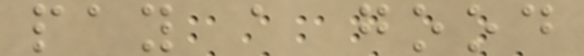pay a good
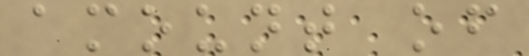amount of
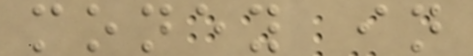money in
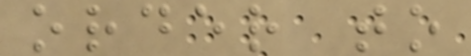order to
